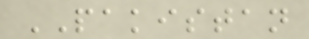PAKISTAN
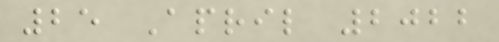25 April 2022
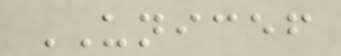UNICEF
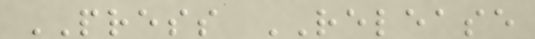PRESS RELEASE
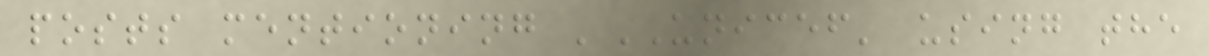posts mentioning 'UNICEF' using the
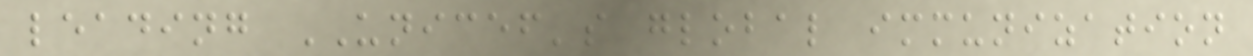leading UNICEF's global immunization
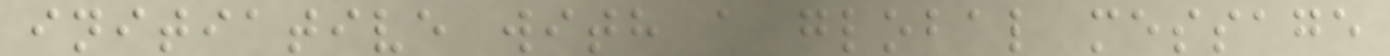initiative with a global message
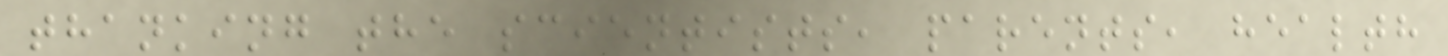thanking the scientists, parents, health
